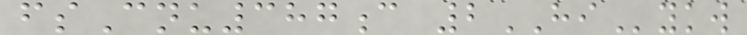fsCnu387c 2HIykw
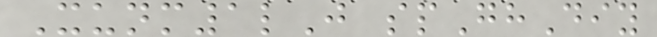Xunm1lJ spGhDiy
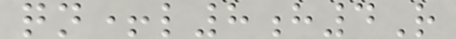qn+l8h4R
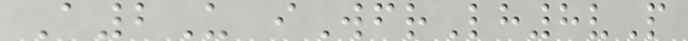A2U iWfrLh8vP
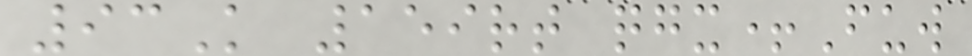93K 159rt qgx+Fuw
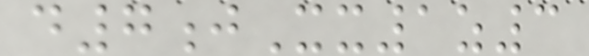d7jXx1z3
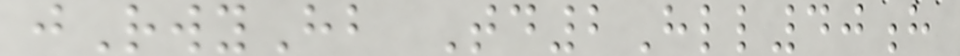jRwyHb Td2Hll40h
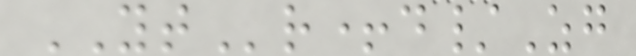YTr+d/Zg
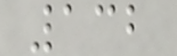132
